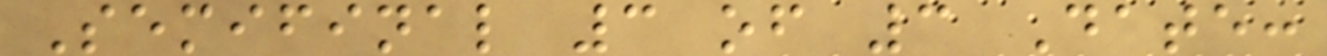Semifinal 3 of 3 Date:
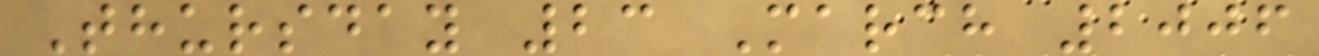Thursday 23 March 2006
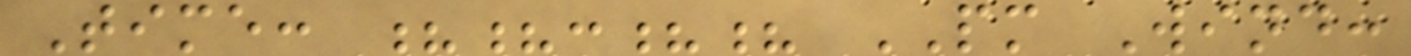Time: ??:?? PM Wind:
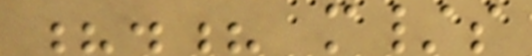?.? m/s
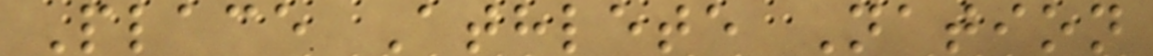Place Athlete Nation
